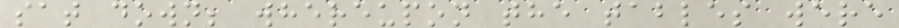sat down; whereupon the tables were
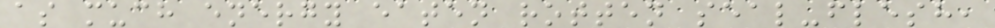as much energy eaten rotten seal-flesh,
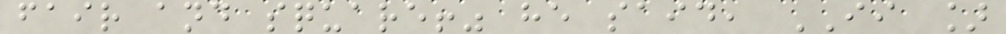fair and square!" he said, II ]
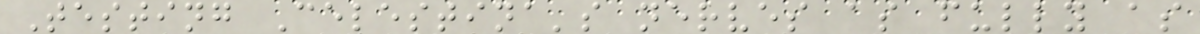Testing Celestina's nerves as fully as
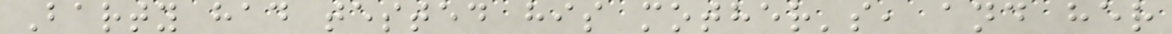Barty had tested his mother's, and her
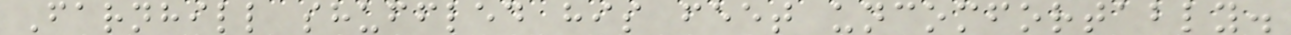Farnhill shuffled his feet uncomfortably.
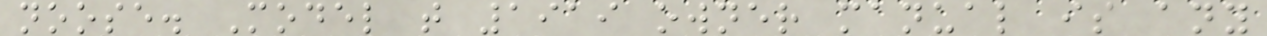noose. Model t 1919 owner manual is any
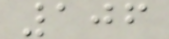106
